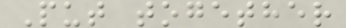Put together
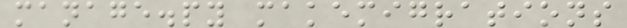manage.py makemigrations
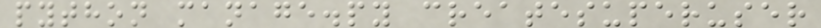python manage.py createsuperuser
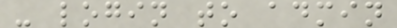- login to admin
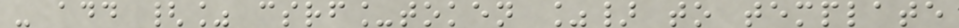- add {% csrf_token %} to template
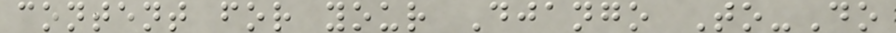content for your Django To-Do
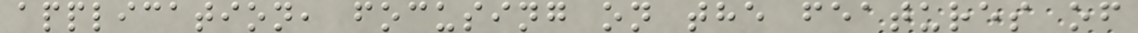application, focusing on the features of
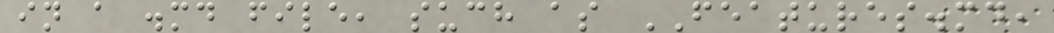in a .md file, such as FEATURES.md,
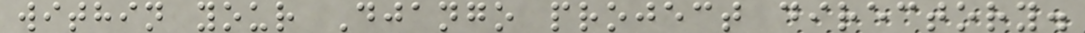within your Django project directory.
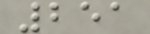251
